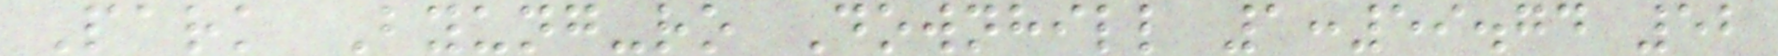Park Byung-ro Downhill 1:59.74 52
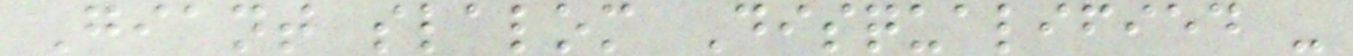Giant slalom Disqualified -
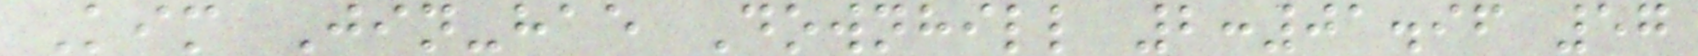Kim Jin-hae Downhill 2:01.96 57
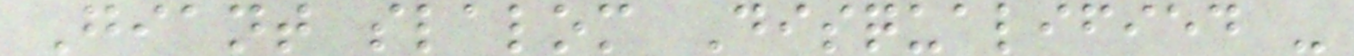Giant slalom Disqualified -
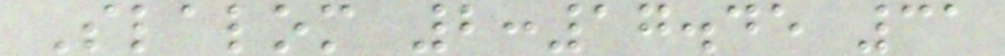Slalom 2:17.45 31
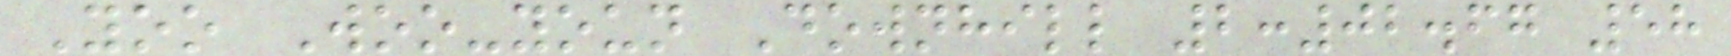Yoo Woo-youn Downhill 2:02.67 58
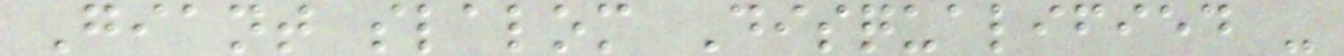Giant slalom Disqualified -
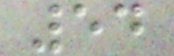54
